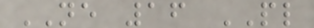NE 16 PL
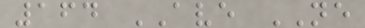164 AVE NE
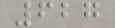627
